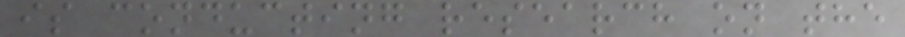is conducting research on the
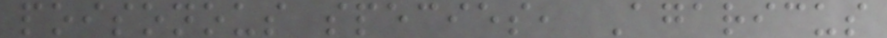poisonous species, Agaricus
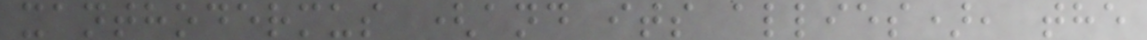xanthodermus (and its allies), the
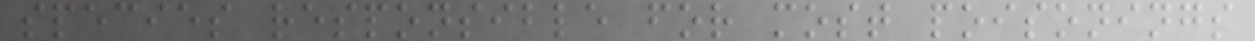species responsible for most poisonings
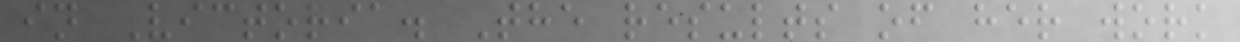in Victoria. The results of her work
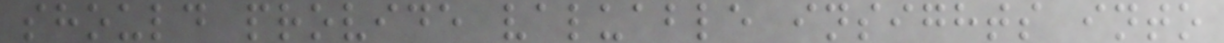should provide valuable insights into
